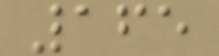165
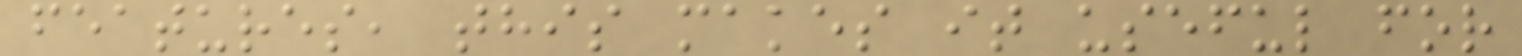features, this makes it useful for
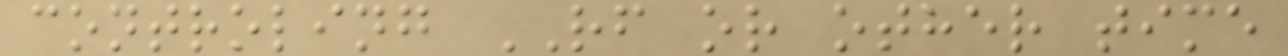controling RF or other time
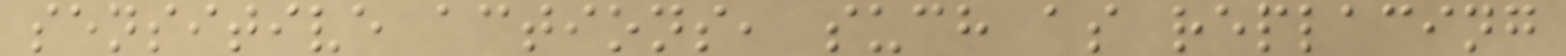sensitive actions, such as replacing
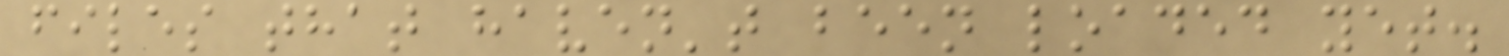files that haven't been loaded yet.
